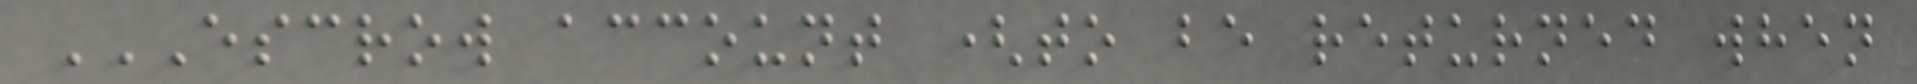ESCROW ACCOUNT (TO BE RETURNED WHEN
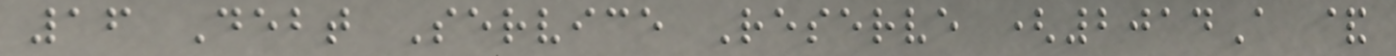16 Debt Service Reserve (2014A &
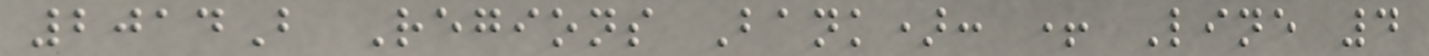2014B Regions Bank): + Line 4
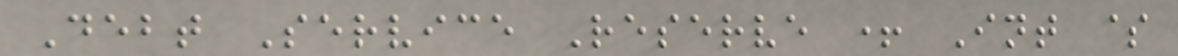Debt Service Reserve + Int $
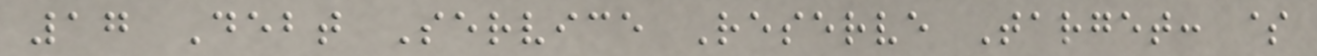17 Debt Service Reserve Target: $
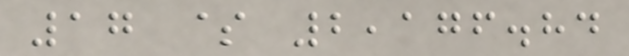17 $ 2,176.84
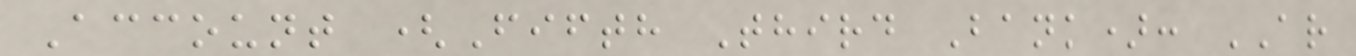Account (Fifth Third Bank): AR
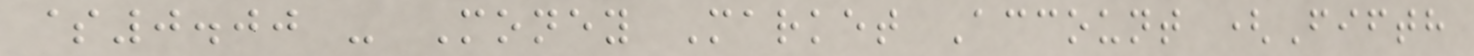$0.00 - Money Market Account (Fifth
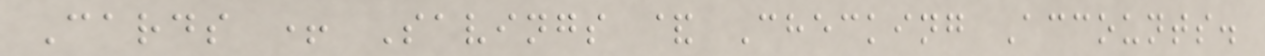Cards + Savings & Checking Accounts.
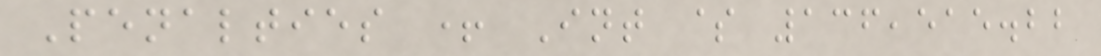Penalties + Int $ 136,515.22
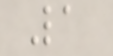1
